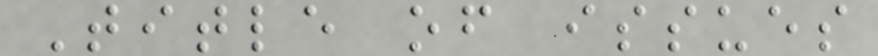Title of issues
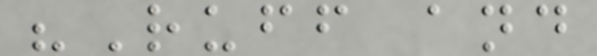"Ruff and
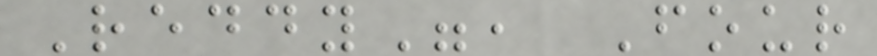Reddy", Four
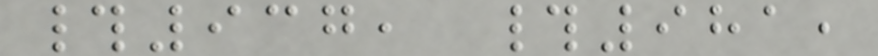#937, #981,
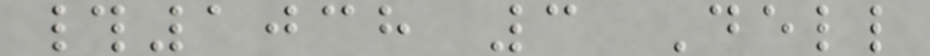#1038 3 Dell
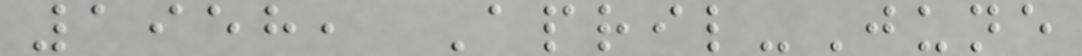1958, April-June
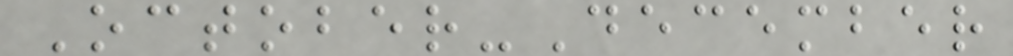October-December
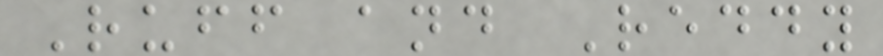Ruff and Reddy
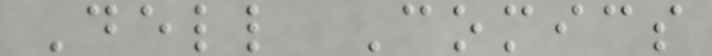Dell Comics
